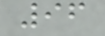96
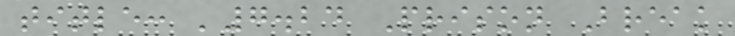title: '7.24 Prison Break
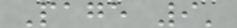Page 9'
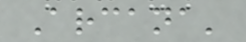Arcana'
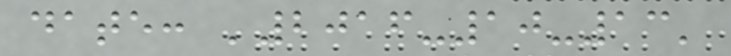date: '2016-10-13'
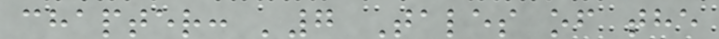chapter: '7 Tales of the
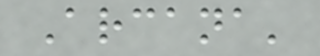Arcana'
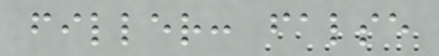filler: false
